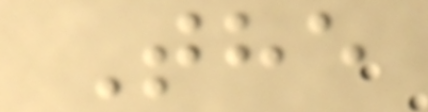The
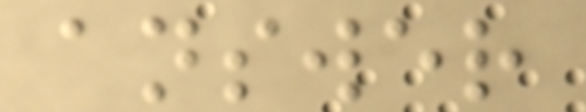answer
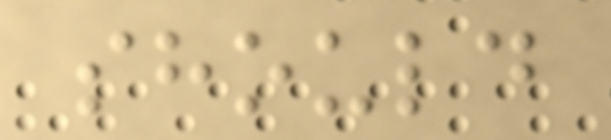should
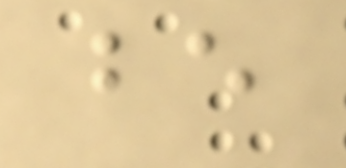be
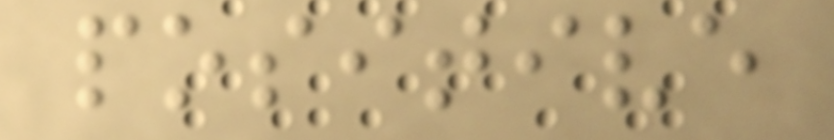positive
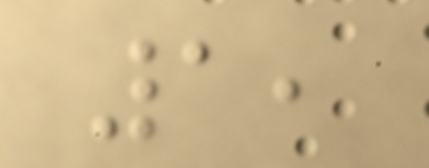1,
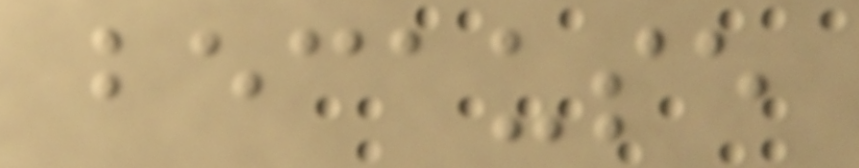because
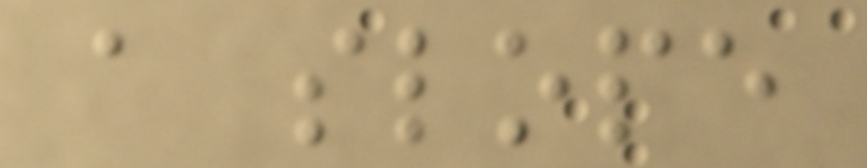a slope
